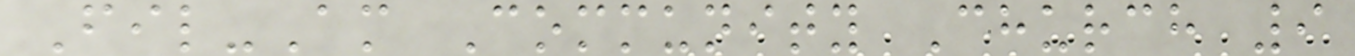Fil-Am Community Church 9
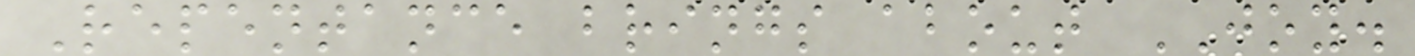Repentance brings about JOY.
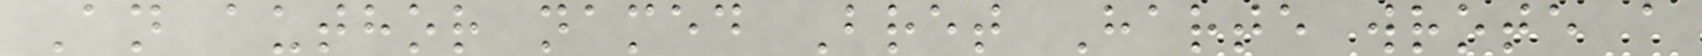An author named Bret Harte wrote a
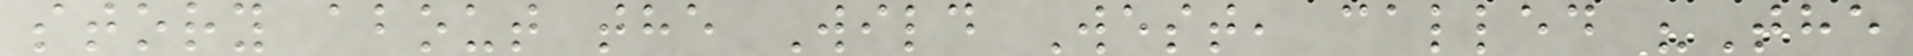story about the Wild West, called "The
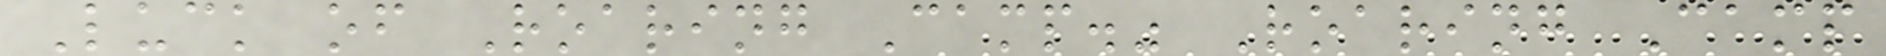Luck of Roaring Camp." Roaring Camp
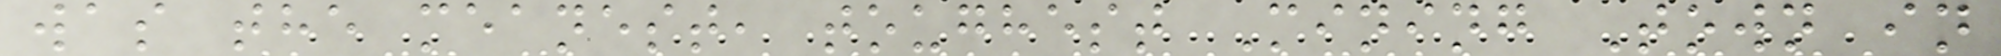was the meanest, toughest Mining Town in
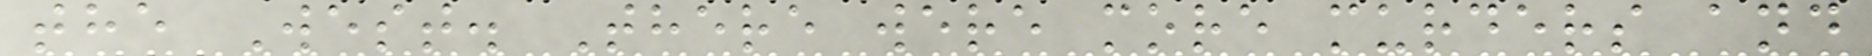the West. There were more murders and
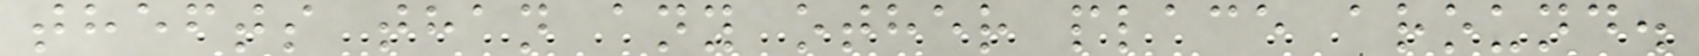thefts than any other place around.
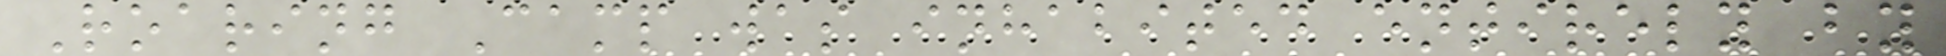Roaring Camp was inhabited entirely by
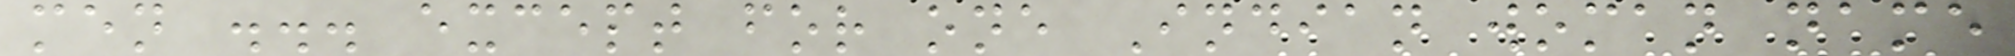men ... except for one Indian woman name
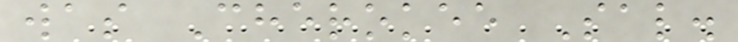was Cherokee Sal.
